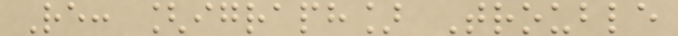Re: [igraph] Trouble
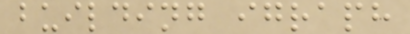building igraph
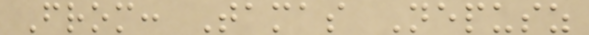From: Tamas Nepusz
